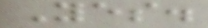Yes.
